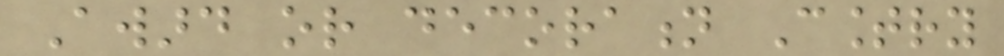Award or decoration Country
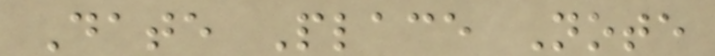Date Place Note
